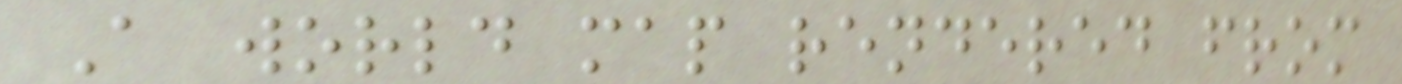A world map rendered from
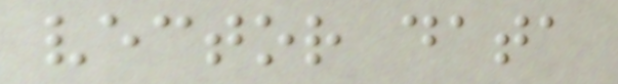vector data
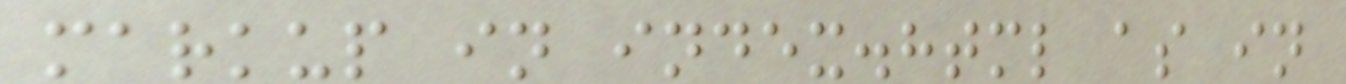markup in index.html as in
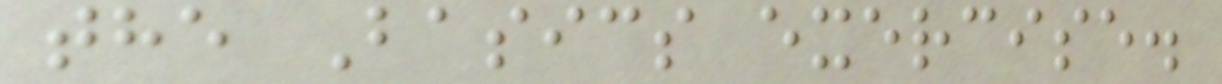the Basics exercise.
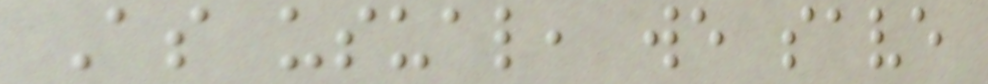As usual, we save
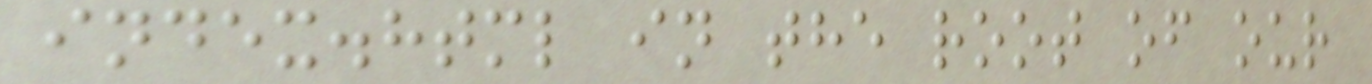index.html in the root of our
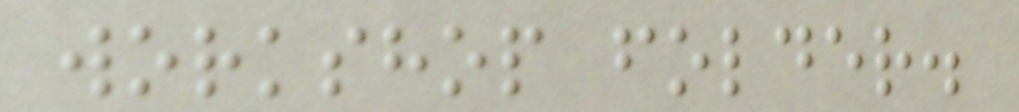workshop folder.
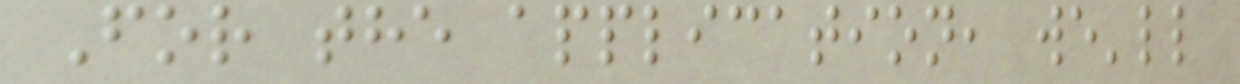For the application, we'll
